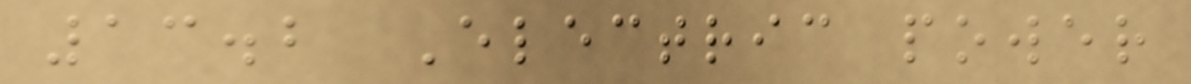13.2 Electric power
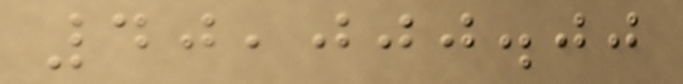40,000.00
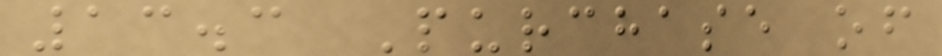13.3 Purchase of
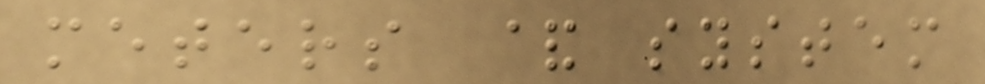meters & system
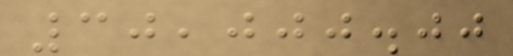30,000.00
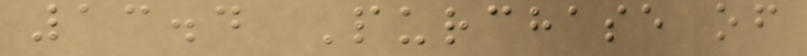13.4 Purchase of
